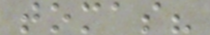tomas?
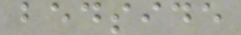bedside
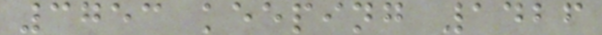3753 keeping 1426
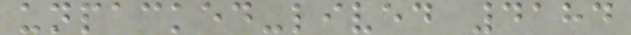unpacked-lived 4184
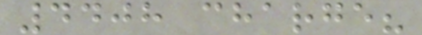4408 charge?
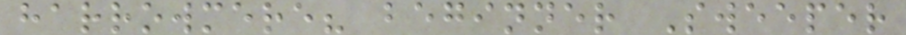harrowmere? beginner Sweeper
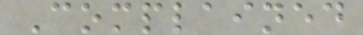Complained
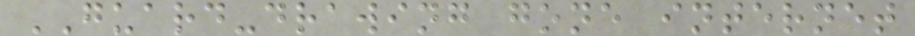GUARD-drawing gone internet
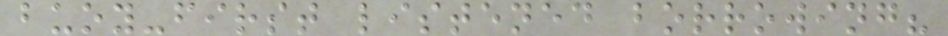buoy-first listened borrowing?
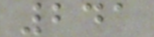241
